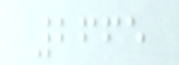2665
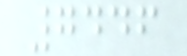7446
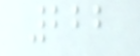222
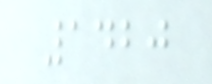1420
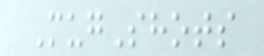MugShots
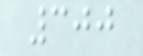300
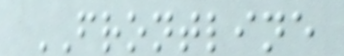FRONTLINE
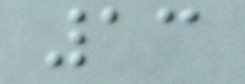13
